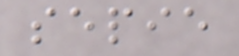sepie
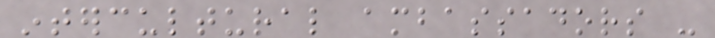intercultural ambassadors -
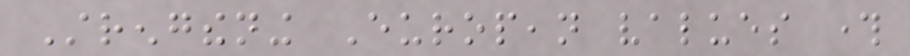Strengthening European values through
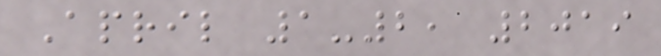April 1-2, 2019
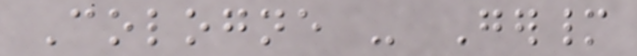Cologne - Germany
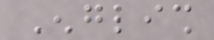English
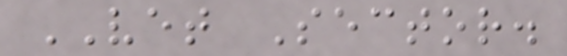VET Sector.
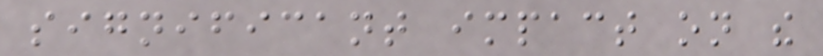significant impact on the
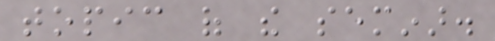topic of the seminar.
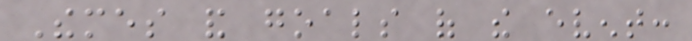Themes and goals of the event:
